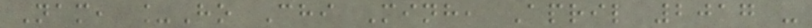Nam, _Ho Chi Minh, April 2017 -
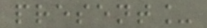present_
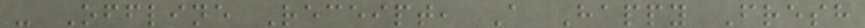- Offline Receipt, A Happy Fresh
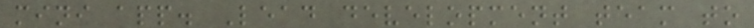mini app. Lead development team to
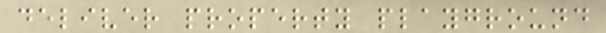deliver property playground
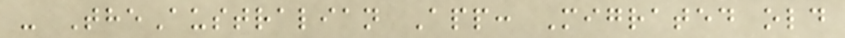- TheAustralian App: Migrated old
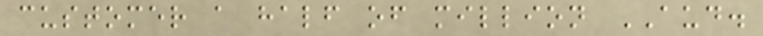customer a half of million AUD.
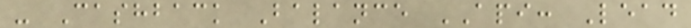- Cashback Balance API: Lead
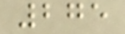275
